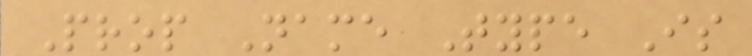Prop Name Type Is
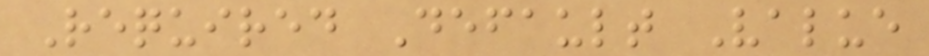Required Default Value
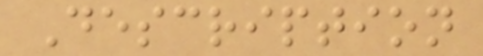Description
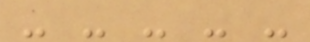- - - - -
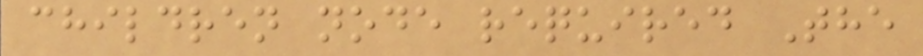children node required The
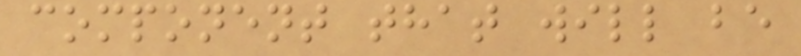component that will be
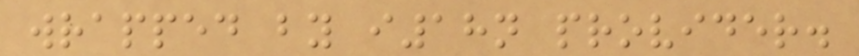wrapped by i18n provider.
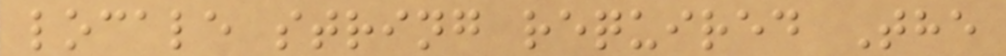locale string required The
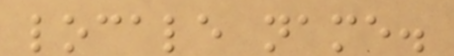locale name.
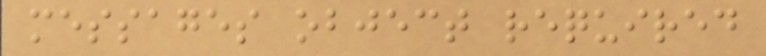messages object required
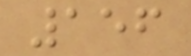156
